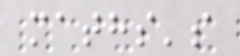maths's
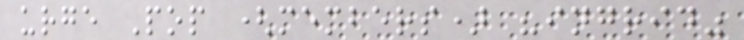urge Pop (members) "ingrid"
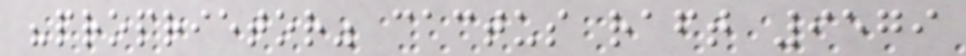"proprietor" cactus raft 9579
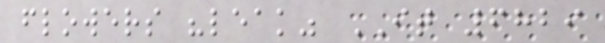flowers "leak" IT 6829
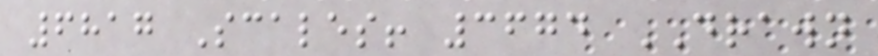6817 Scales! 3674 DRAWN
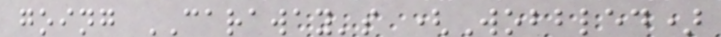going CARAWAY's (Wobbled)
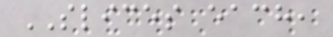SLICES each,
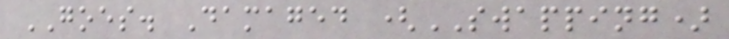GOES. Damaged (SWAPPING)
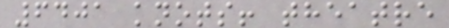6401 knots! theatre
